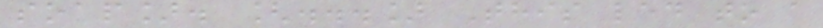soap]. [...] This led to a
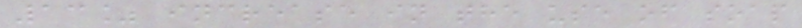13% increase in the use of soap
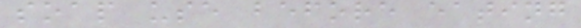soap use before eating
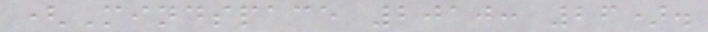(Mindspace 2010: 26).
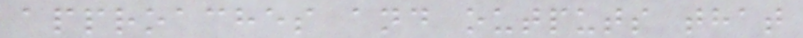approaches and outputs that
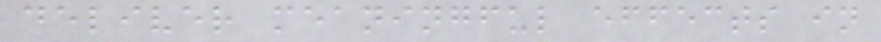deliver meaningful effects in
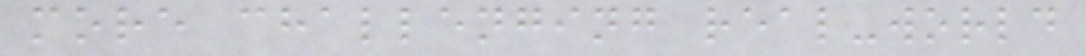more challenging real-world
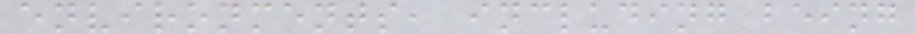environments, including being
